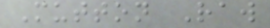Mutton Raw
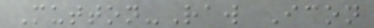Mutton-Raw Icon
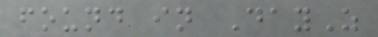found in DayZ
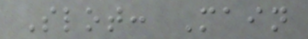Slot: Main
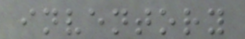inventory
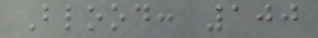Blood: 100
